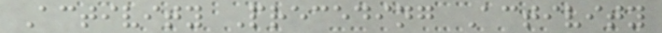Activity Preceding Activity
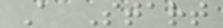A Start
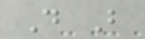D B
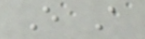E A
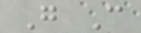G C
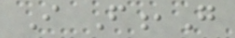I F,G
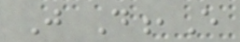J D,E
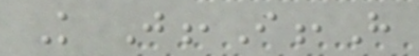K J,I,H
